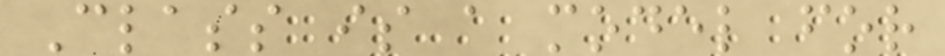Class is a model for
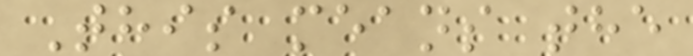This means the
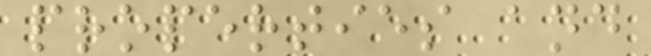properties and
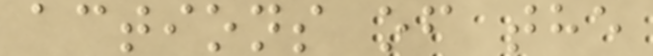actions of the
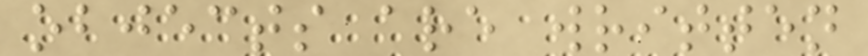objects are written
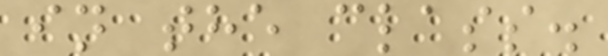in the class.
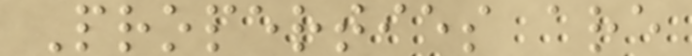Properties are
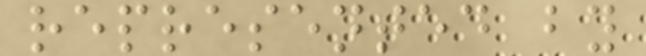represented by
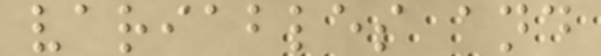variables and
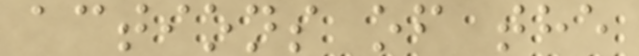actions of the
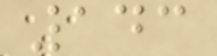143
